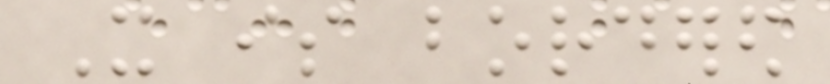It is bordered
